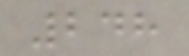248
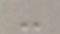-
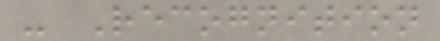- Recognition
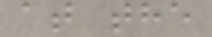at the
